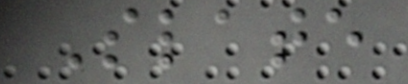Slate
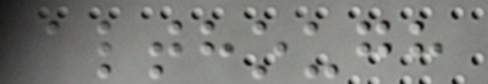although
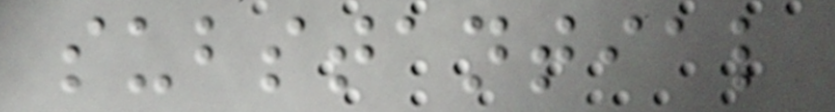substantial
